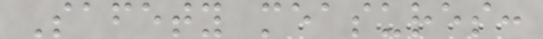Safety measures:
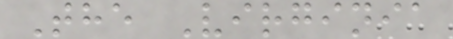The Virginia
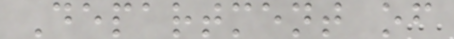Department of
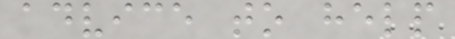advice to help
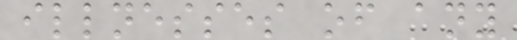illnesses of any
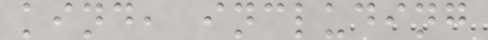kind, including
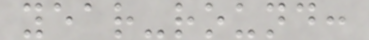year-round:
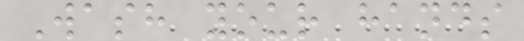Wash your hands
